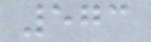573
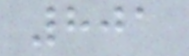801
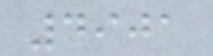4901
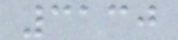3130
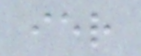ier
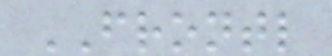FRONTL
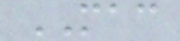MAC
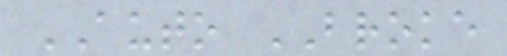AUTO BROKE
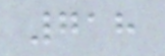718
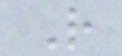R
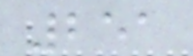251
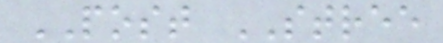POST STREE
